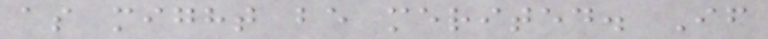as might be merited. If
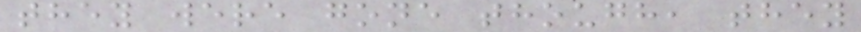they were gone though, they
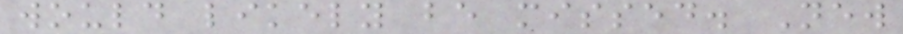would likely be missed. New
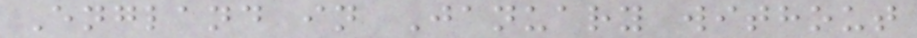England in January without
